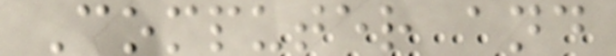Computer and
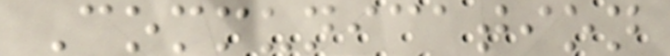Communication
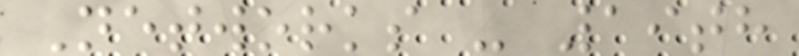Networks - 19th
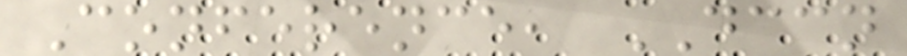Conference, DCCN
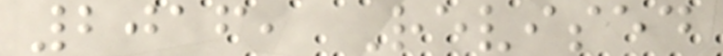2016, Revised
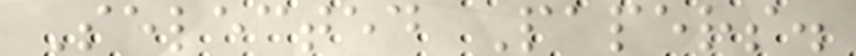Selected Papers.
